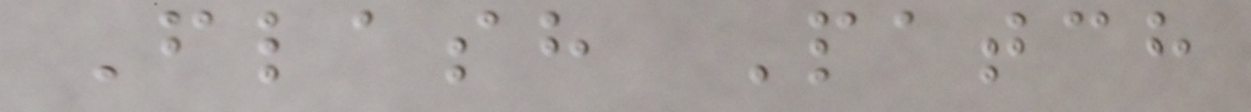Flash Patch
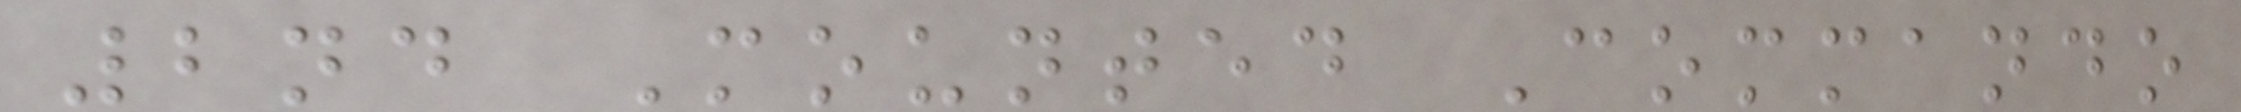2nd Mounted Commando
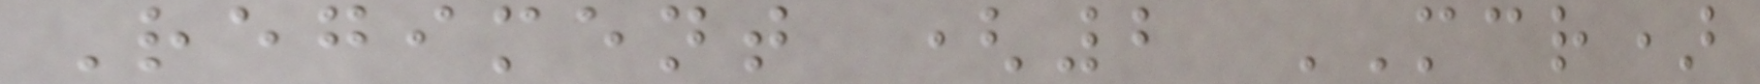Regiment (2 MCR)
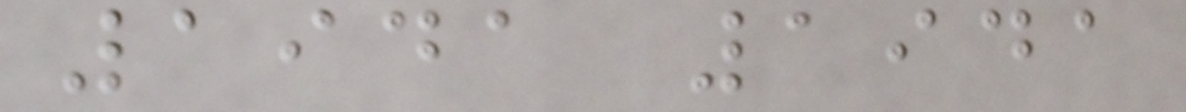1941 1941
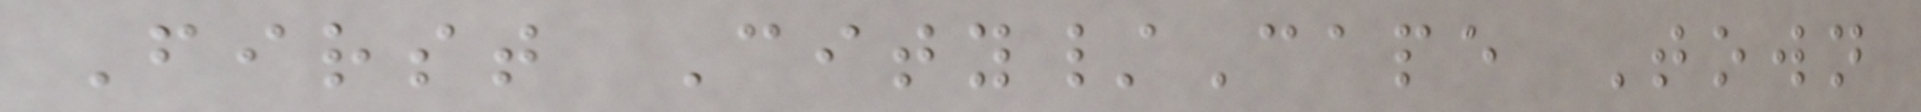First City/Cape Town
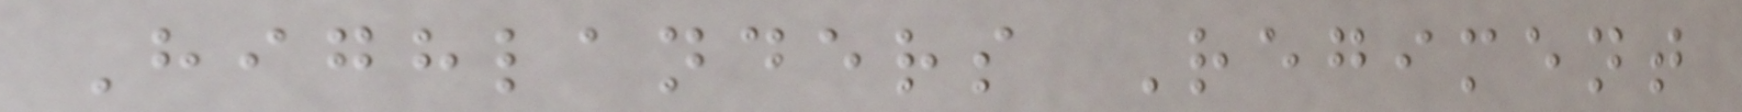Highlanders Regiment
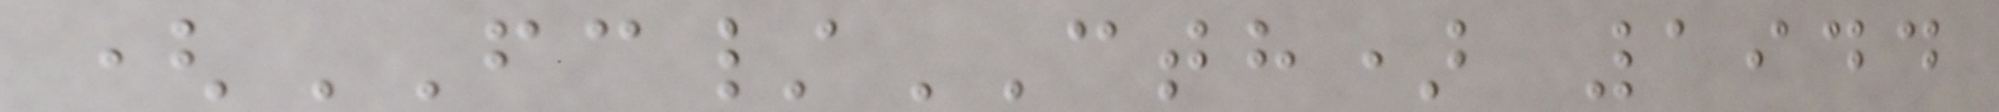(FC/CTH) 1944
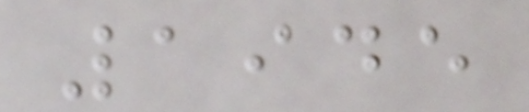1945
